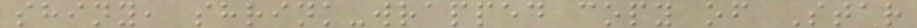shiny, shrink-wrapped copy of Star
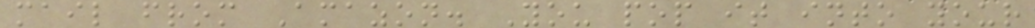mail from Amazon. You pop it into your
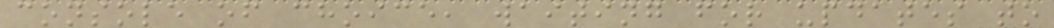console of choice, waiting for updates to
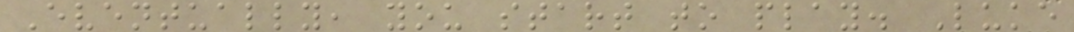Eventually, you start to play. Luke
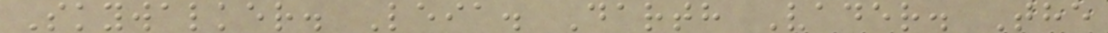Skywalker. Leia. Darth Vader. The
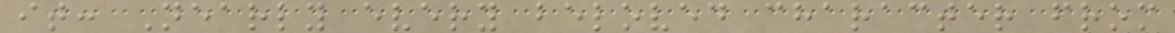it: Nearly every beloved character from
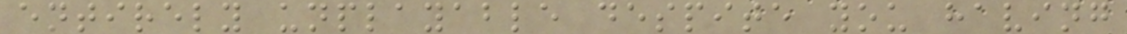entirely unplayable despite you having
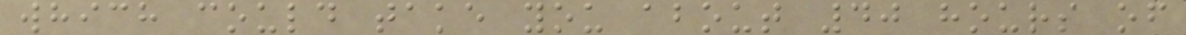which could take you about 40 hours of
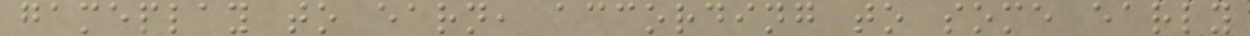gameplay to earn, according to some early
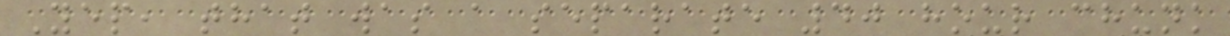Yep, that was a separate 40 hour chunk
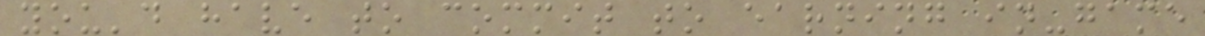you'd have to commit to earning in-game
